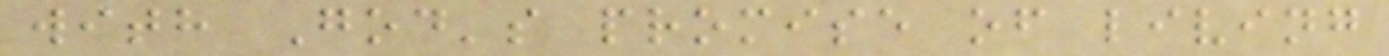with God's promise of living
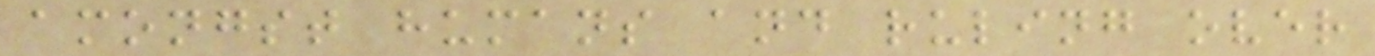amongst humans and ruling over
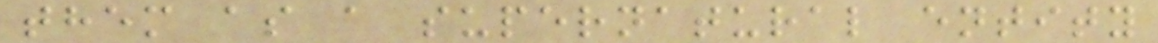them as a supernatural entity
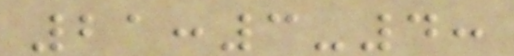21:3-4:
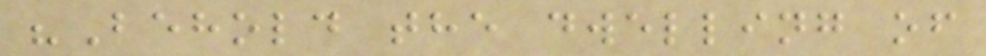"Behold the dwelling of
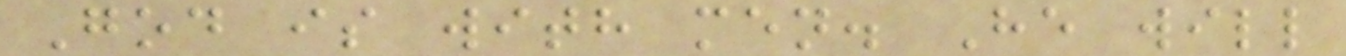God is with men. He will
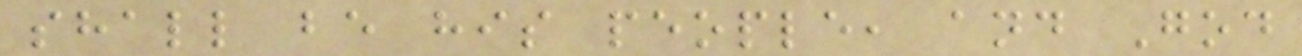shall be his people, and God
